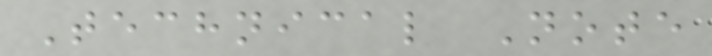Technical Note
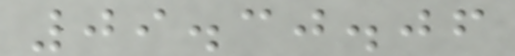09.30.06
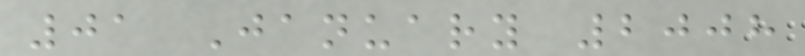01 January 2008
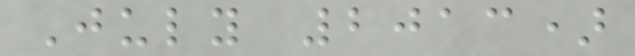July 2013)
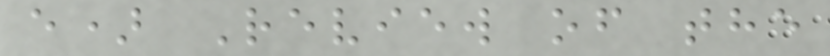e) Review of the
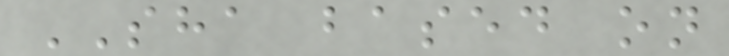SHA based on
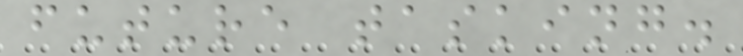future tasking.
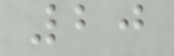20
